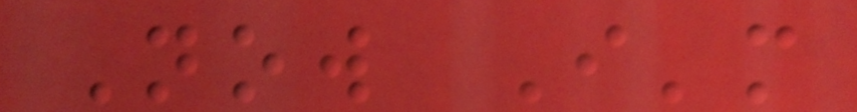Now I'm
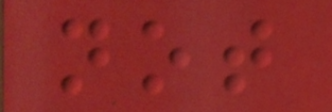not
